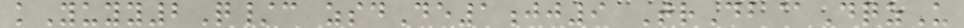kYuyy2Q/c zsdDe1jj9 TrDb@DqzU
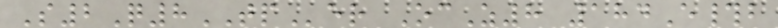S2Q8TPer OcZ8 184E#b
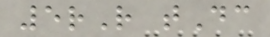5rR tDc
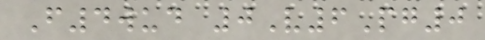F4wud 0V6Pg0
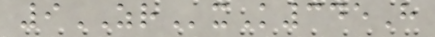9ZRxK345H
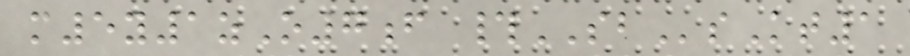m5y1zO7f #SBsKt1
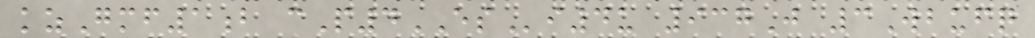kzGmf1b cP4ESi4u 937J 3Wbufq
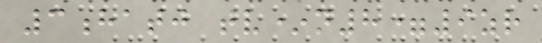3hatj tv*n8=9zr
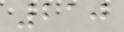210
